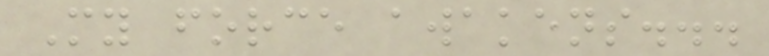My force awakens...
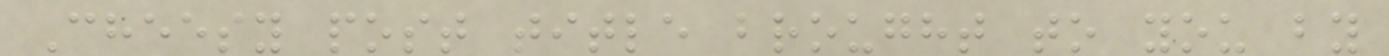Cheesy post title brought to you by
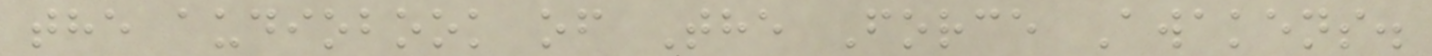the audiobook of The Force Awakens.
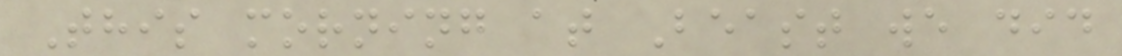This morning at Beast we did
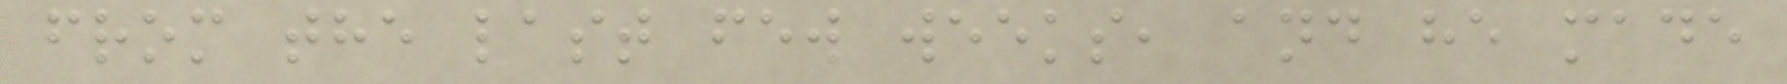from the last few weeks, and he made
